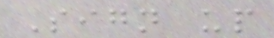Sign up
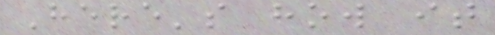Here's how it
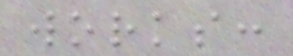works:
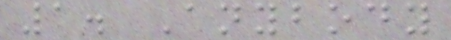1. Anybody
